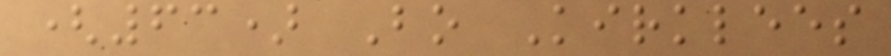(63) Bo Kirklees
